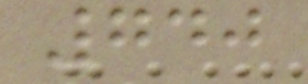740
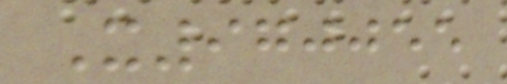X970055
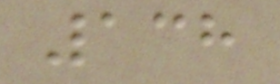138
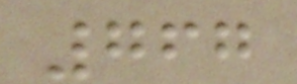767
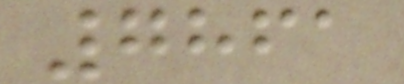7861
